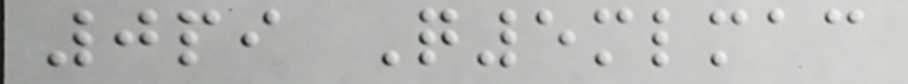0pi Q5mlmac
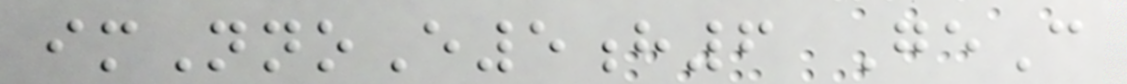imNnoE5h6 GeC
